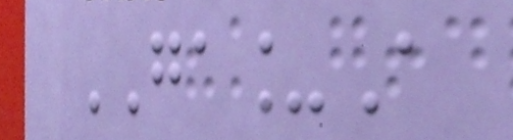GA_A
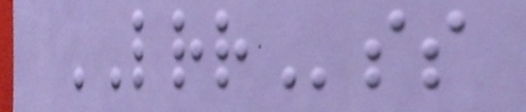LRRss
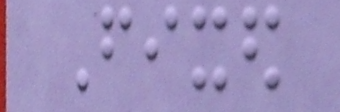Fixed
